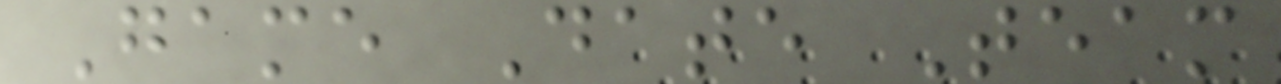Game Date Team
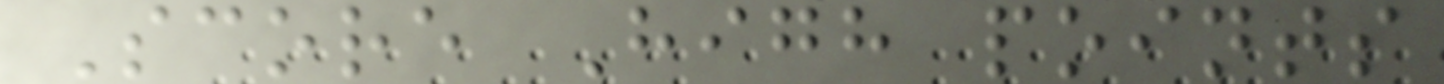Score High points
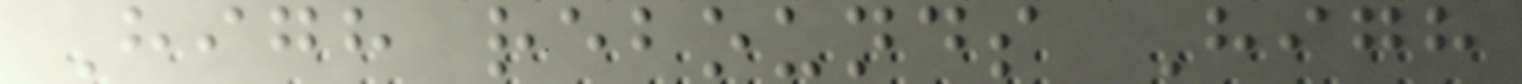High rebounds High
